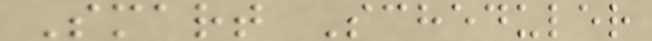Smart Scheduler
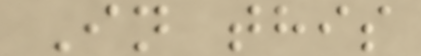In this
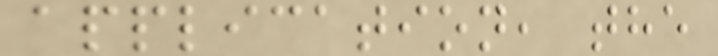application, the
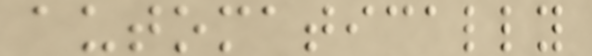automatically
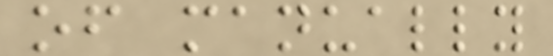of manually
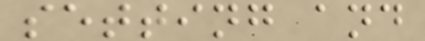setting and
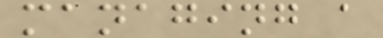managing a
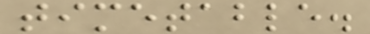timetable.
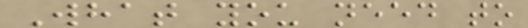What you need to
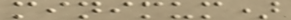minimum)
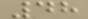48
